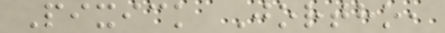Pixick Jortho,
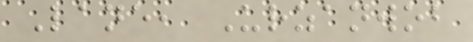Lane, Urzanwob
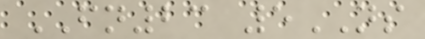FN23 5NS
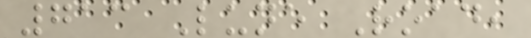713 Lune Road,
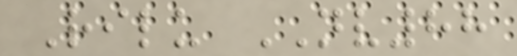Rilu NV88
